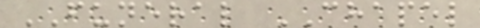FUNERAL CHAPEL
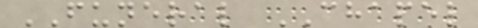FUNERAL CHAPEL
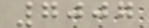7007
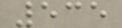535
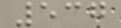537
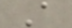A
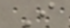I
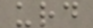urd
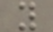y
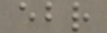ebr
